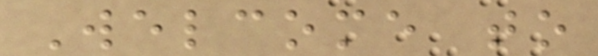Welcome to
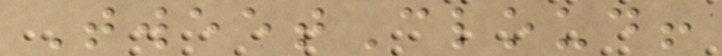TweetCloud!
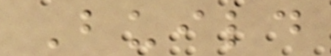Build
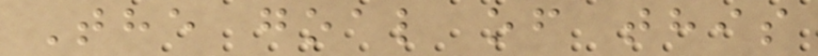The goal of this
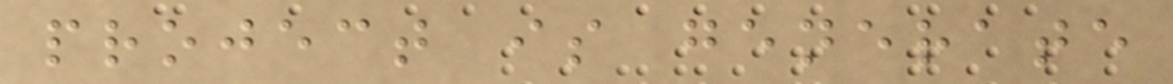project is generate
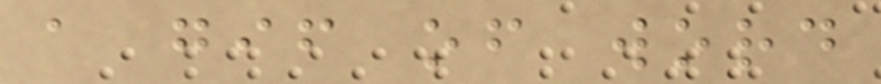a gif of word
